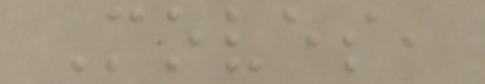Moves,
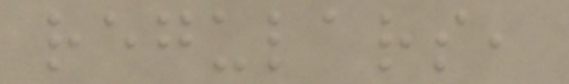regulars,
